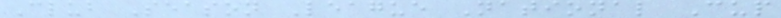Club Season League National Cup
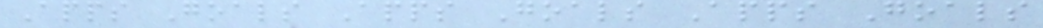Apps Goals Apps Goals Apps Goals
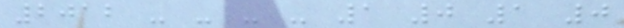2012 - - - - 1 0 1 0
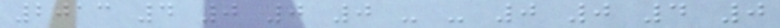2013 4 0 0 0 - - 0 0 4 0
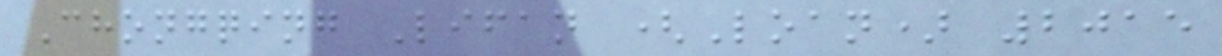Chongqing Lifan (Loan) 2015
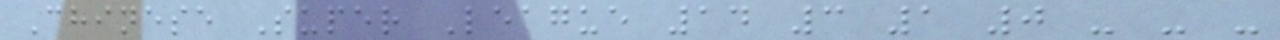Chinese Super League 14 3 1 0 - - -
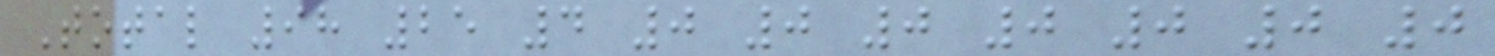Total 98 25 4 0 0 0 0 0 0 0
